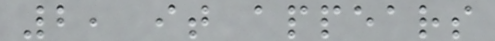2, it appears
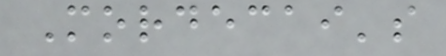Mordecai's
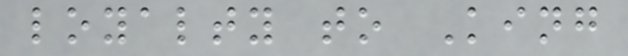loyalty to King
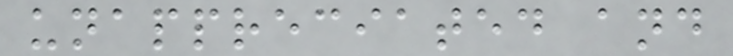unappreciated and
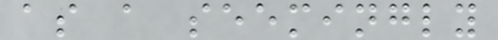as a seemingly
